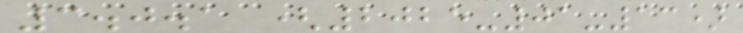3.0.1 (2025-01-13)
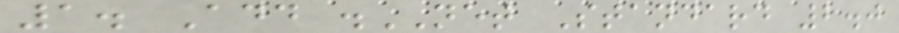1. Add .NET Standard 2.0
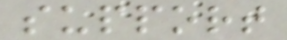support
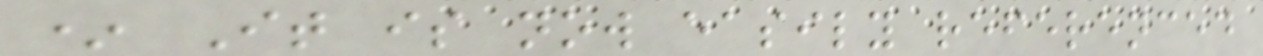* It is now easily referenced
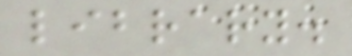library.
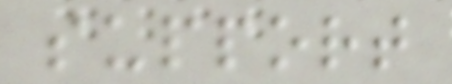support
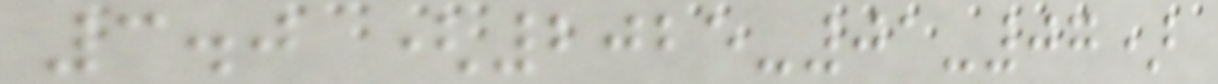3.0 (2025-01-07)
